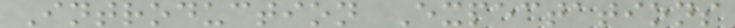Introduction Expectations
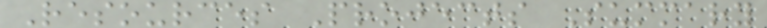Resources Projects Summary
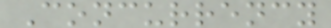Concurrency
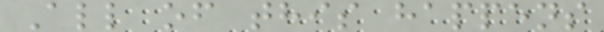All of this happens
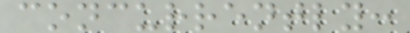concurrently:
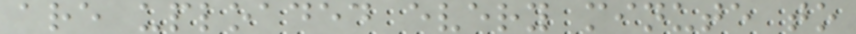are uploaded every minute to
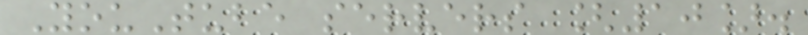YouTube servers [10].
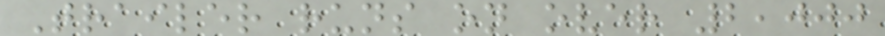Trailer runs on over 2,000
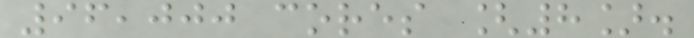96,000 cores [8].
